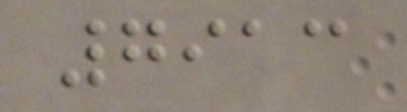7913
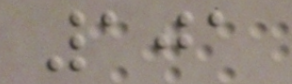101
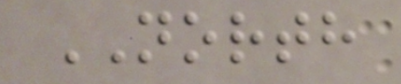NORTH
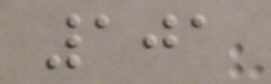101
